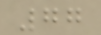77
